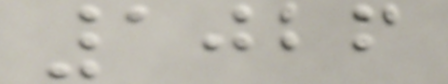1026
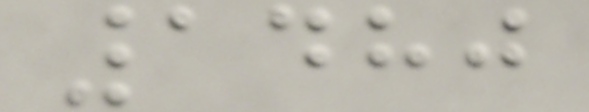1480
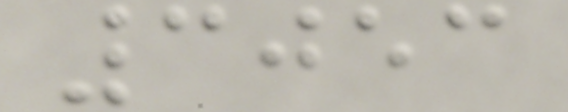3053
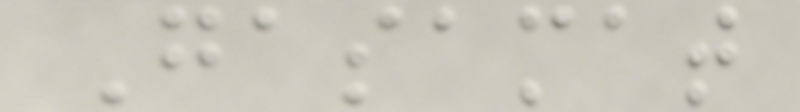Gasamat
